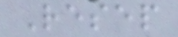Resep
